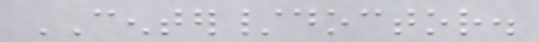CENTER/doctor.
